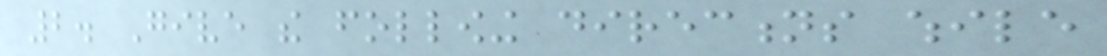2. Give the following directions while
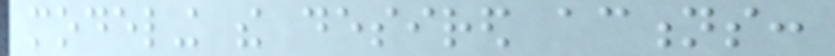modeling the desired actions:
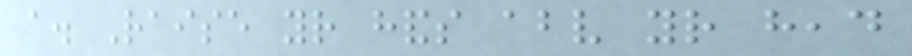a. Raise your hands above your head
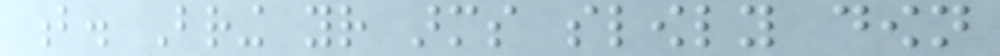b. Bring your arms slowly down
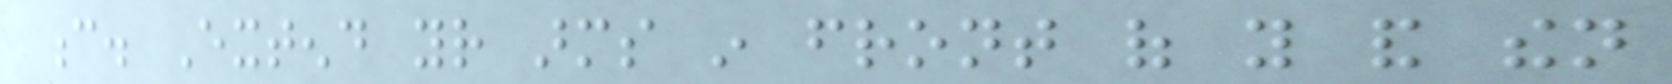c. Extend your arms in front of you and then
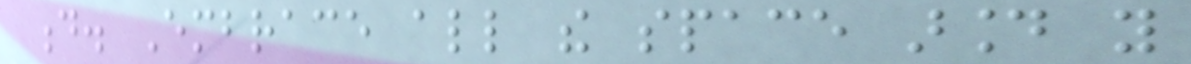d. Embrace all the space around you
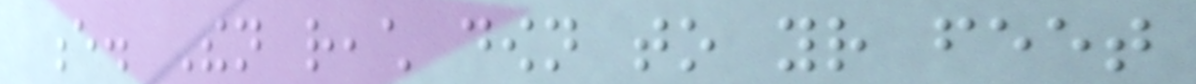e. Then reach down to your feet
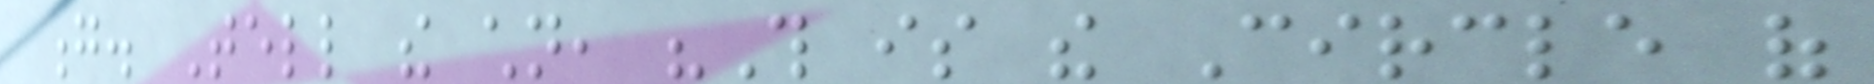g. Tell the children, "This is the Circle of
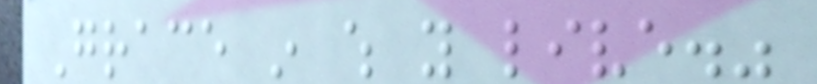Grace in which you live."
